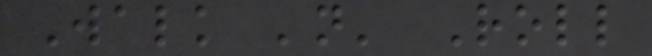Walk 'n' Roll
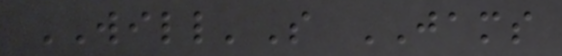WILL'S JAMS
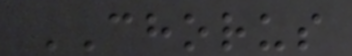CHORUS
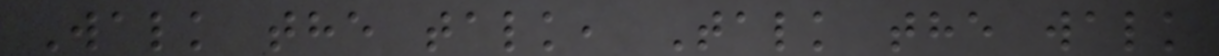Walk the talk, Talk the walk
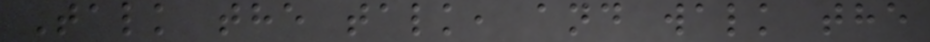Talk the talk, and walk the
